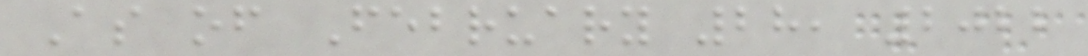As of February 28, 2022
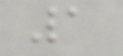1
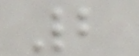2
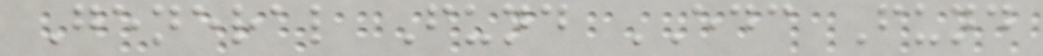General Fund EDC Fund
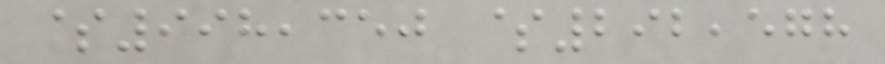$998,350 $292,578
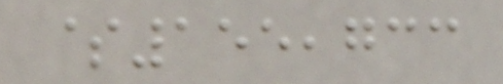$155,733
